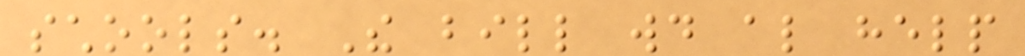schools. The bill would also help
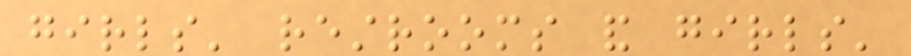girls' restrooms and girls'
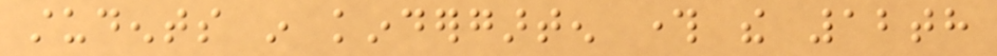students in kindergarten through the 12th
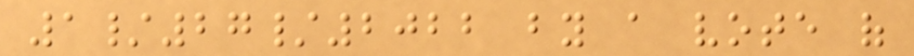1/27/2022 by a vote of
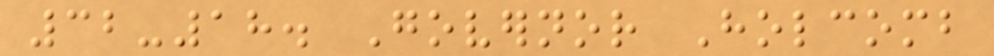32-18. Governor Holcomb
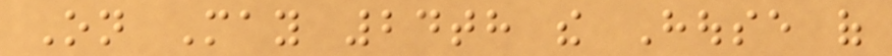On May 24th the House of
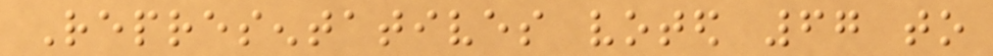Representatives voted 67 to
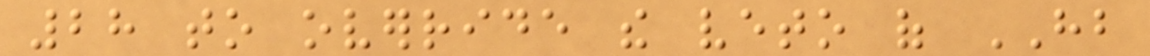28 to override the veto of HB
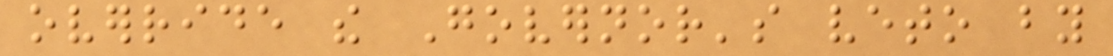override the Governor's veto by
